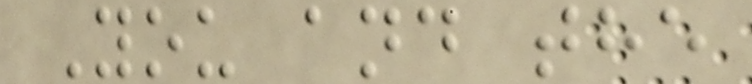You and the
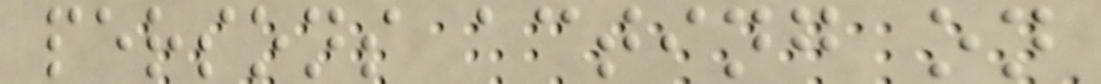persons acting on
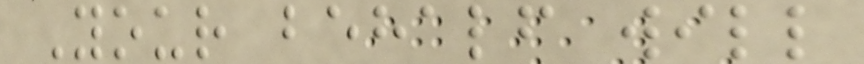Your behalf will
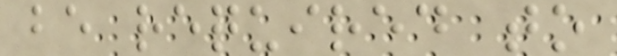be required to
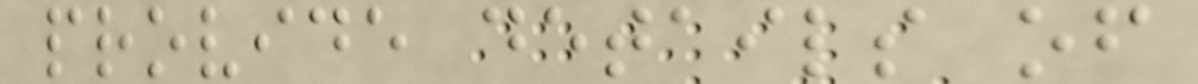provide details of
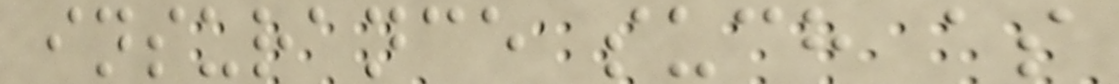insurance such as
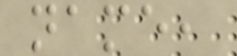name,
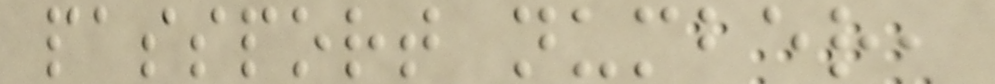passport number,
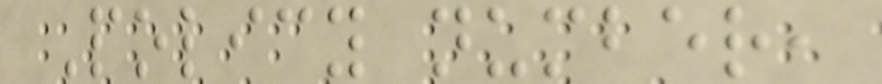Policy number,
